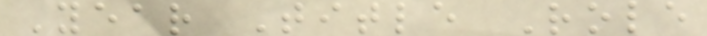Year Title Role
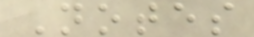Notes
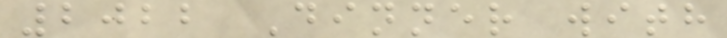2022 Dinner with
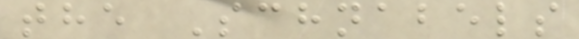the Schnabels
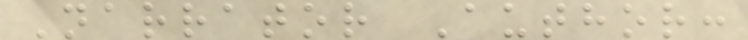Narrator Author:
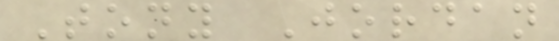Tony Jordan
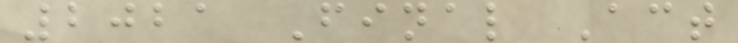2021 Final Act
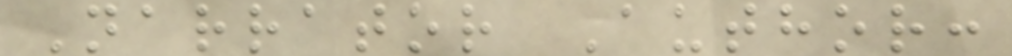Narrator Author:
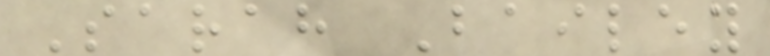Sarah Bailey
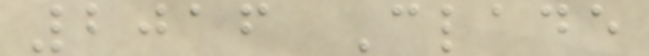2016 Clade
